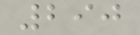290
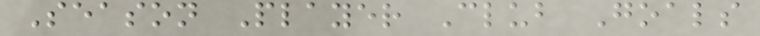Season Player Club Goals
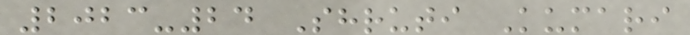2023-24 Shruti Kumari
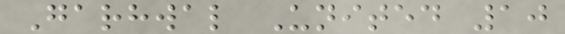Garhwal United 10
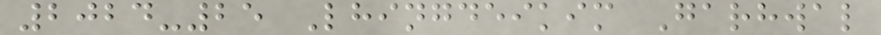2024-25 Lhingdeikim Garhwal
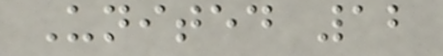United 12
